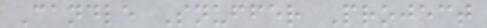Candle Snuffer Project
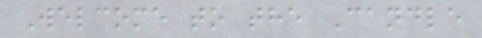Welcome to the Candle
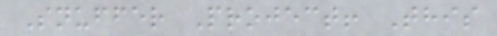Snuffer Project! This
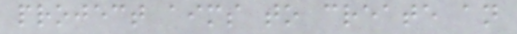project aims to create an
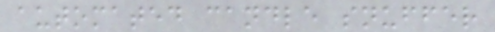automated candle snuffer
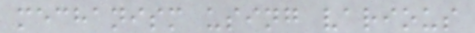mechanism using various
